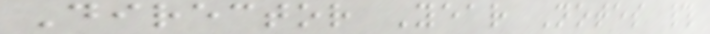Director Year Notes #
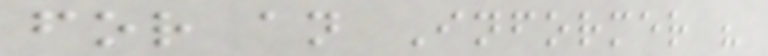for an Informer "
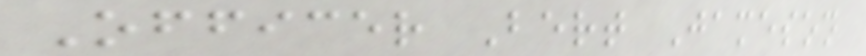Officer Bert Jameson
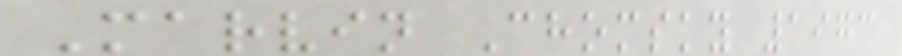Marvin Chomsky 1973
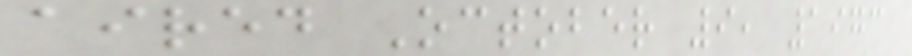aired October 9, 1973
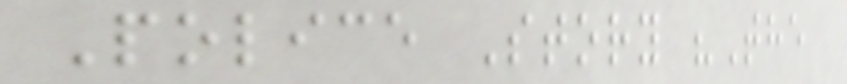Police Story "The
